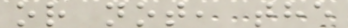or not, the
